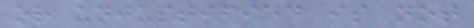or unjustified is not
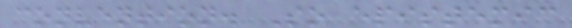convention. So epistemic
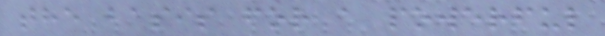the basis for a powerful
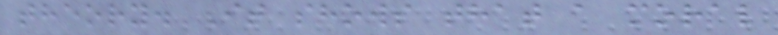theory. It shows that a moral
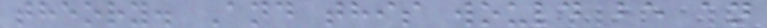theory. And this would be an
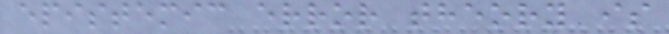epistemic error theory is
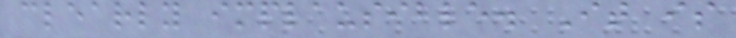clearly implausible. It is
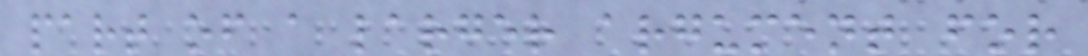part of a larger argument for
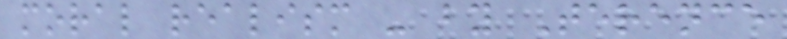moral realism - by Terence
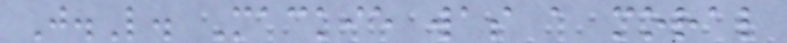J.L. Mackie was a moral
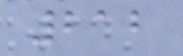212
